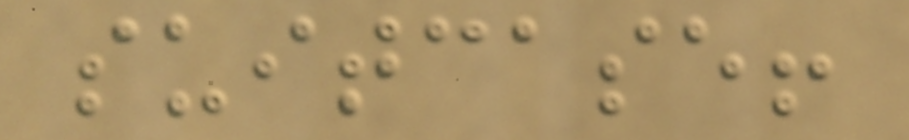suitcase!
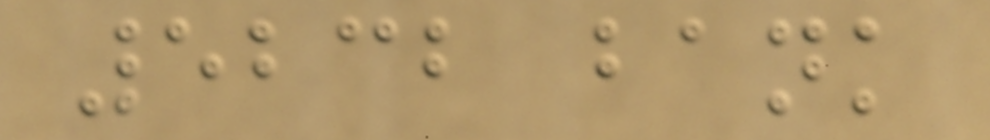5232 bank
